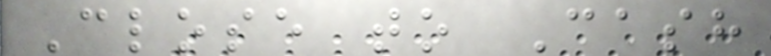Close to Cash
